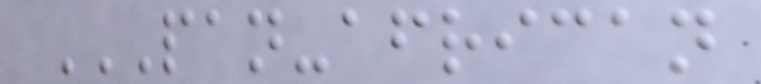PAN-AFRICAN
